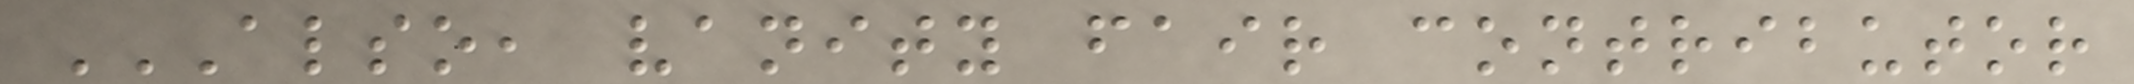ALSO, VANITY FAIR CONTRIBUTOR
